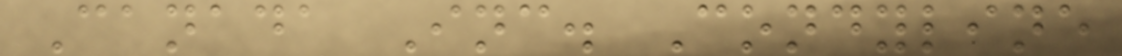Canada Inc. Condyline
